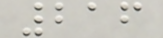216
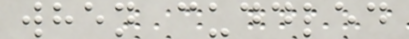when cuddled
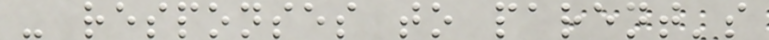- responses to parent's
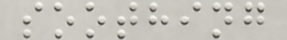soothing
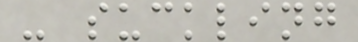- suckling
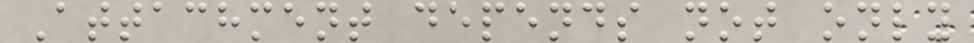Attachment depends not only
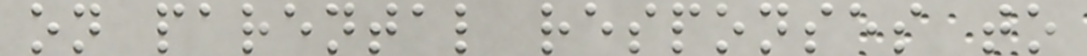on parental responses to
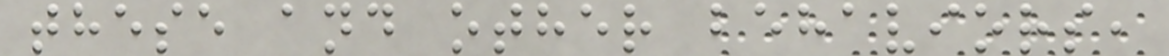these and other behaviors,
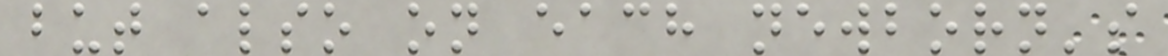but also on each newborn's
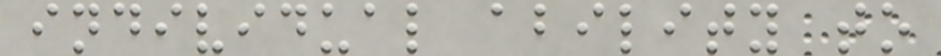individual ability to
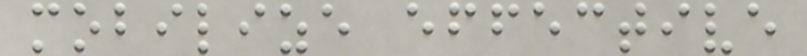mobilize effective
